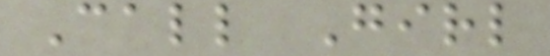Call Girl
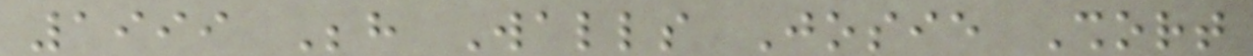1999 Behind Walls Josie Short
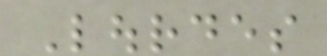Lourdes
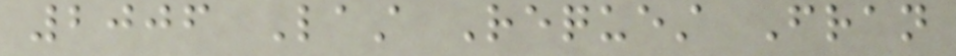2006 Last Request Fran
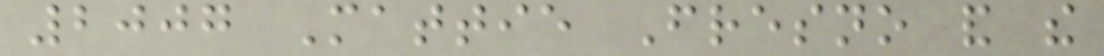2007 Mattie Fresno and the
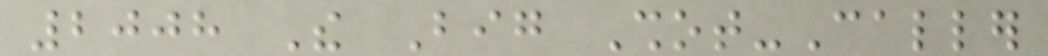2008 The Big Shot-Caller
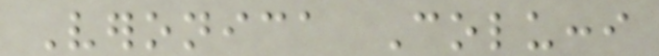Veronica Colucci
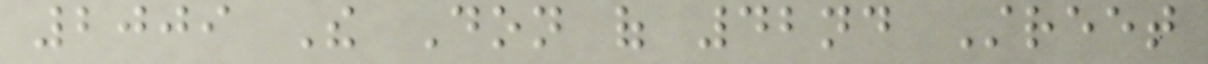2009 The Don of 42nd Street
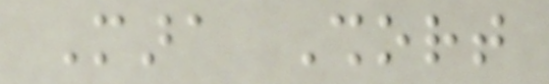Mara Short
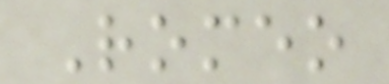Romeo
